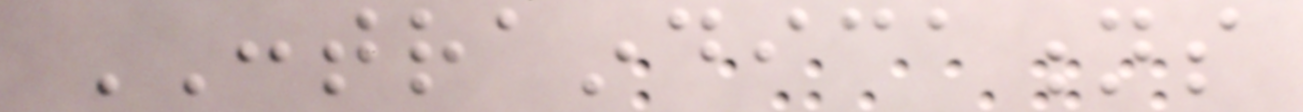CONTRAINDICATIONS
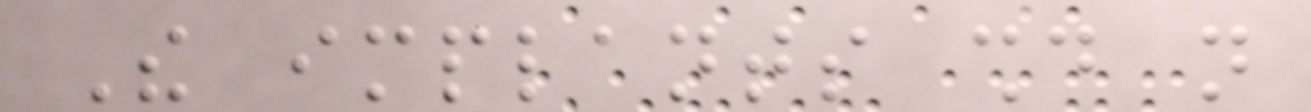The implants should not
